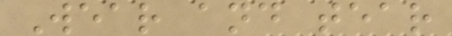Wear and tear
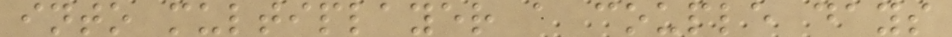into multiplayer a couple days
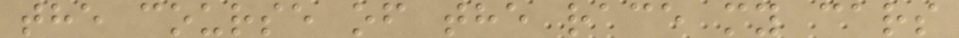the course of the race my cars
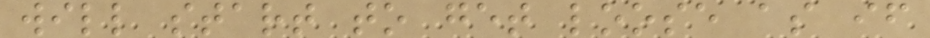will start to get loose as if
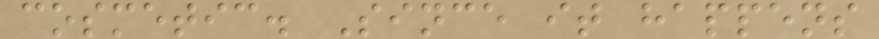cosmetic. Since it happens
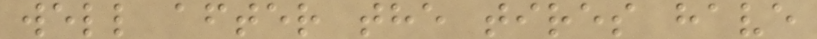well after the tires have
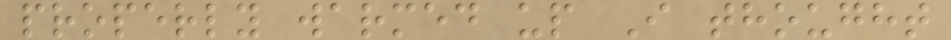properly warmed up I thought
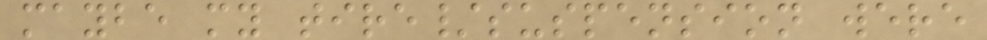maybe my tire/suspension were
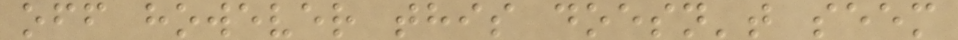off however this doesn't seem
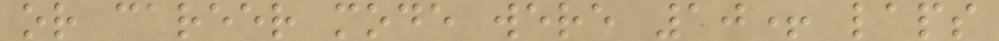or career mode were 10+ laps
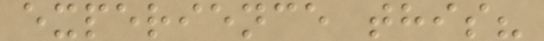experience this?
